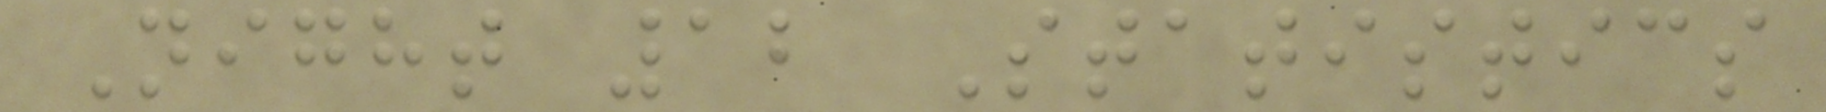Night 12 Statistics
